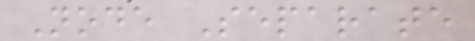Node Separate
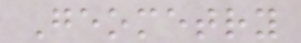Geometry
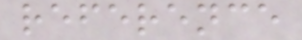reference
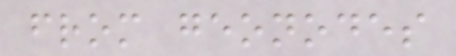from geonodes
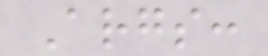Args:
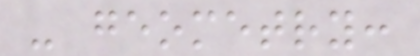- geometry:
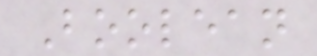Boolean
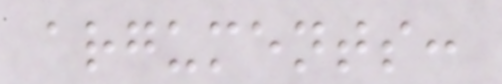arguments:
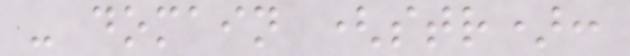- domain (str):
